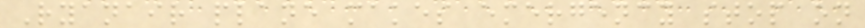Ryanair plane makes emergency stop on
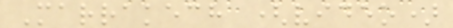Marrakech (video)
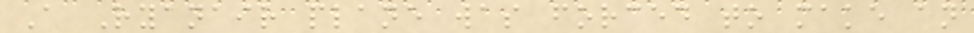A Ryanair plane was forced to make an
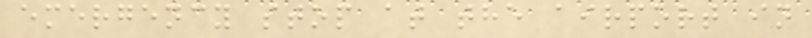emergency stop at the airport in
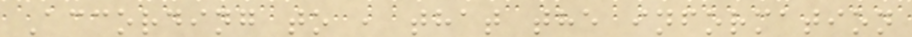According to , that the information
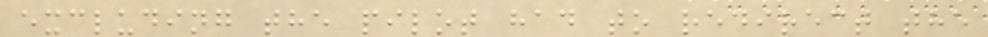excluding the pilot had to redirect the
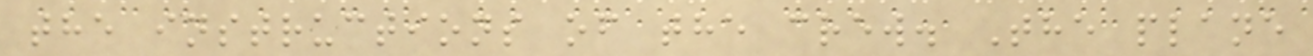the instructions of the crew. The plane
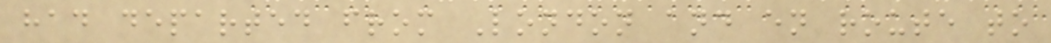had departed from London and en route to
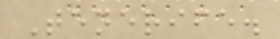Tenerife.
